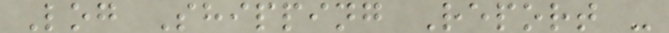Log Shipping Report -
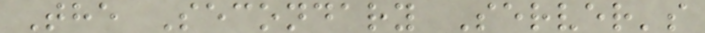The Secondary Server's
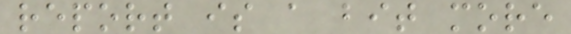report is a bit more
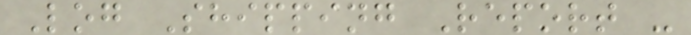Log Shipping Report -
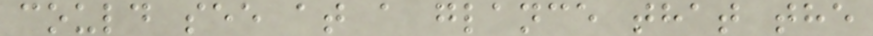could see at a glance that the
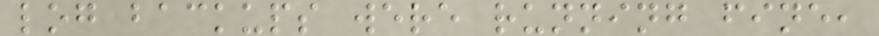log backups were running fine,
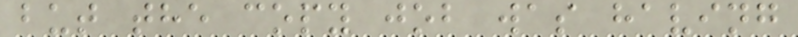but the copy job was having
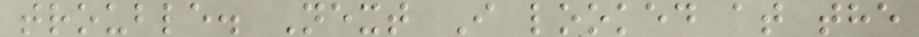trouble. Next I looked at the
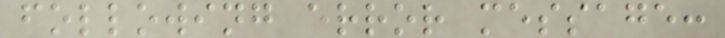following error message:
